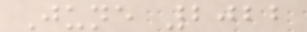June 2022
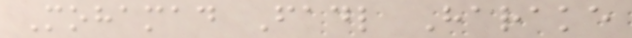Mohamad Fadl Harake
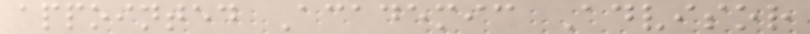appointed Academic Advisor
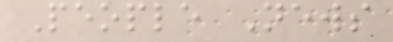People News
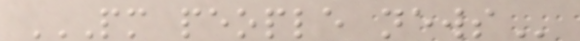PM PEOPLE NEWS
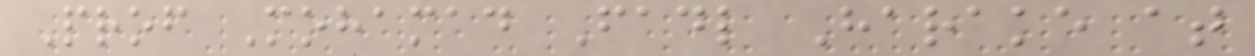Prof Mohamad Fadl Harake at
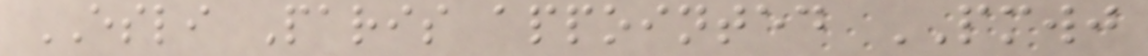ESLI Paris appointed PMWJ
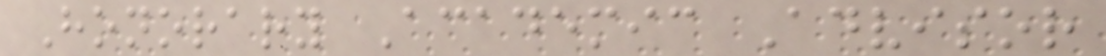Honorary Academic Advisor
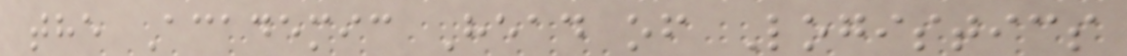the Academic Head of Logistics
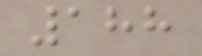188
